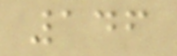146
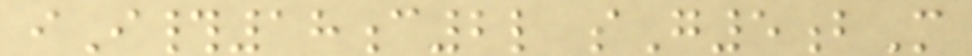iI#18c2l sG5bM
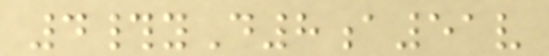4#yD8a51v
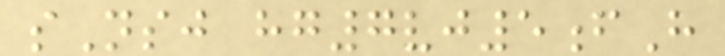sNsj hg7vj5fH
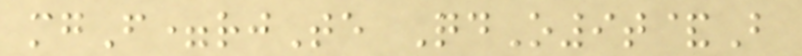mgF=rjTe QdO9t&B
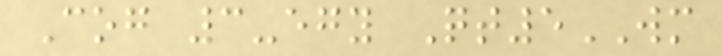Cog 3-egy Qt5WM
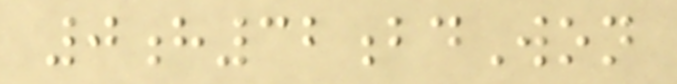0h32bdWon
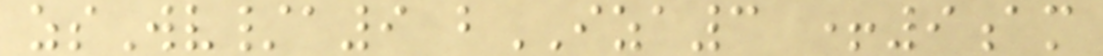zsWv/a9 bIZA3 +9am
